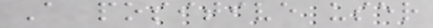A positive user
